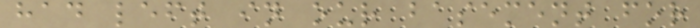had left in our basement for
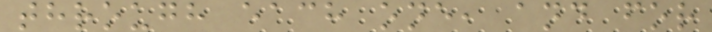through each one, and for
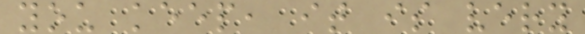you keep, it is very
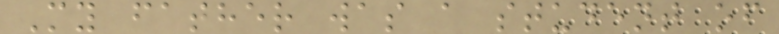My father was a student of
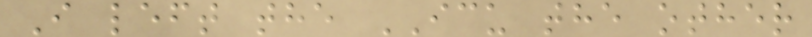I left the ICU the other
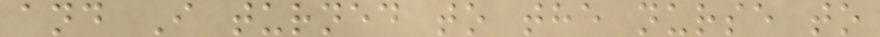and I turned to the nurse to
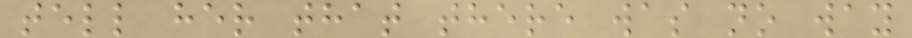tell her that there was no way
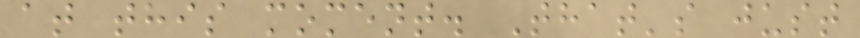at this moment. That's just
